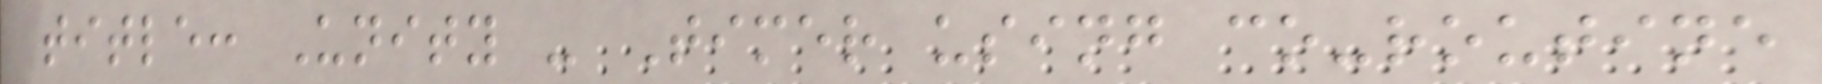title: Unity - Timer using co-routine
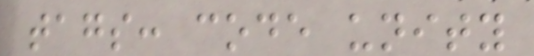tags: code unity
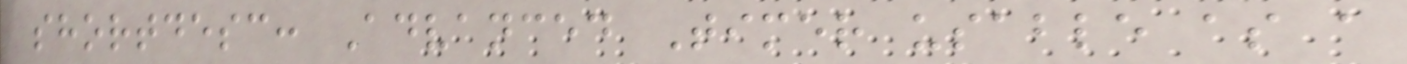shortdesc: Advanced Timer usable as a
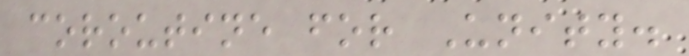coroutine for Unity.
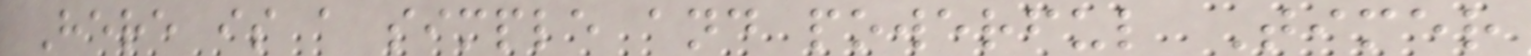Here is a simple and powerful Timer
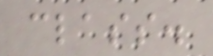class.
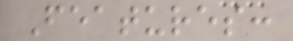Features:
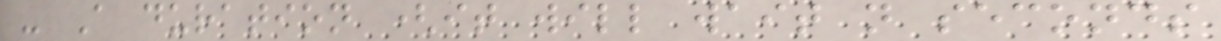- A duration (it will wait n seconds
